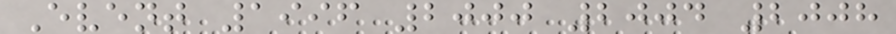Event 1996 2000 2004 2008
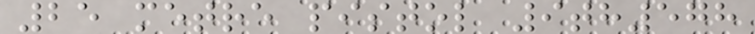25 metre pistol 9th578
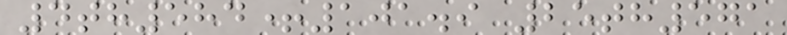4th584+101.9 25th571
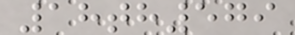18th579
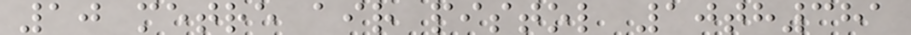10 metre air pistol 10th381
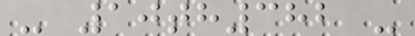- 10th382 -
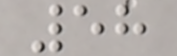58
